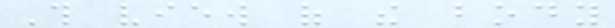This view of the body
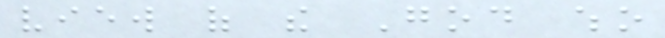view of the God who
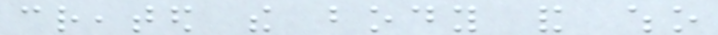created the body and who
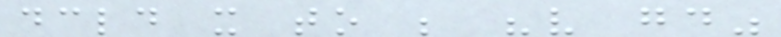declared it to be "very good"
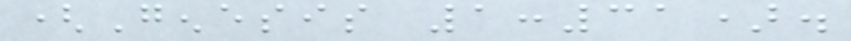(Genesis 1:31).
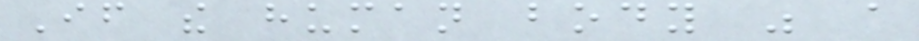If the human body was a
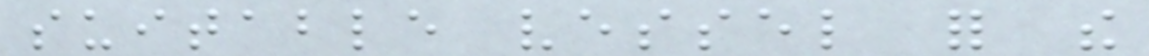suitable vessel for the
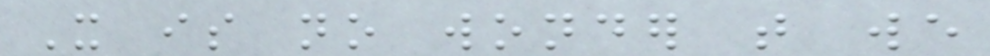It is no wonder that we
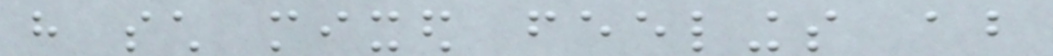have such mixed feelings about
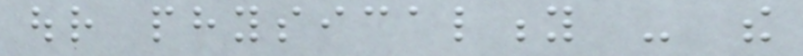our physicality - the
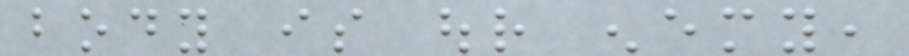body is our enemy,
